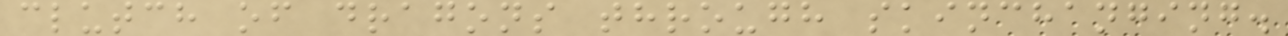clutch of dragons through skinchanging.
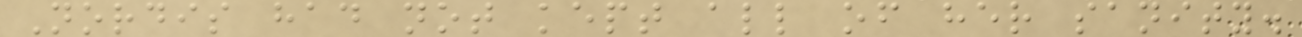Nordis had not kept all of her sanity.
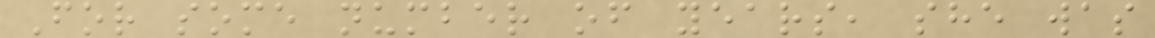For some number of years, she was
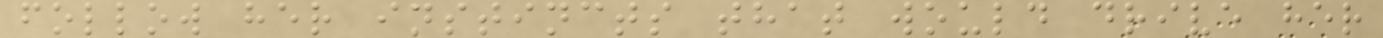follow her instincts that would drive her
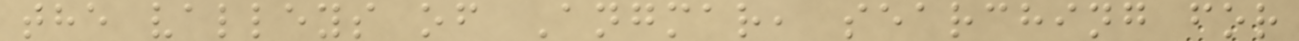the valleys of Angmar, searching for
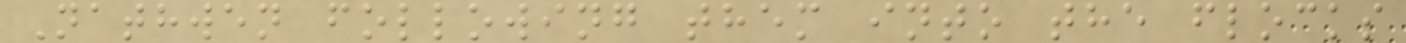Nathwen following them into the flocks
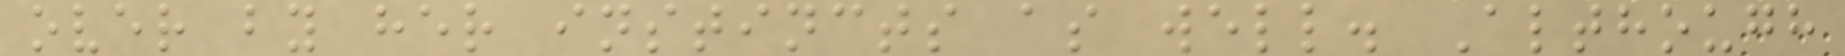over by her instincts as well. Although
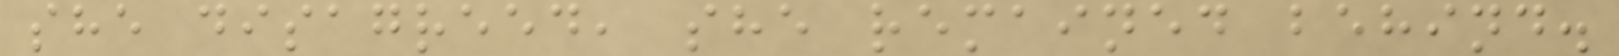she disagreed, she remained behind.
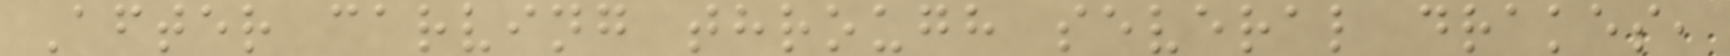After carving through several drakes,
